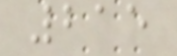215
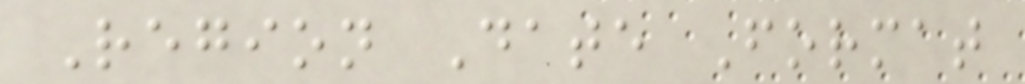Region Date Format
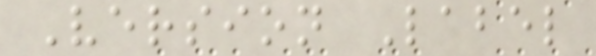Version Label
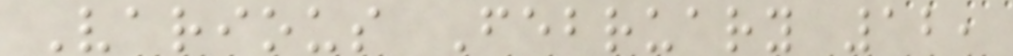Various February 12,
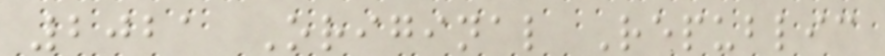2021 Original Republic
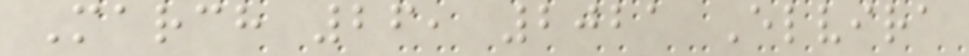March 26, 2021 Elvira
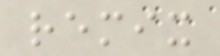remix
